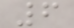6
